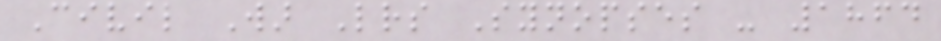Civil War Letters Synopses - 1864
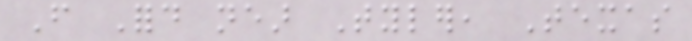From Ford near Tyler, Texas
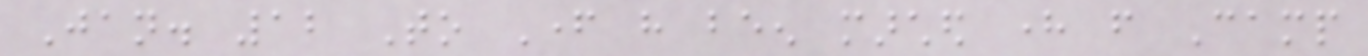Jan. 12 To Father have been marched here from Camp
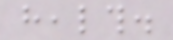health.
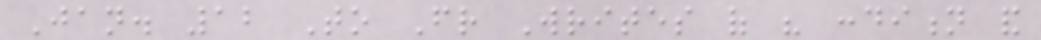Jan. 12 To Friend Writes of his condition and
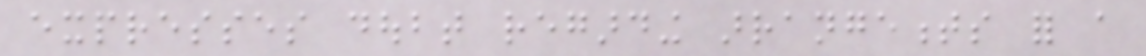expresses doubt regarding arrangements for a
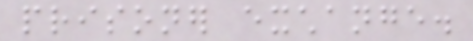prisoner exchange.
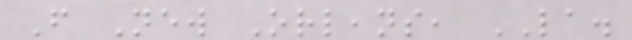From New Orleans, LA.
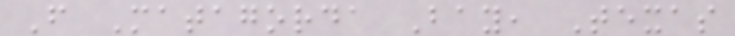From Matagorda Bay, Texas
